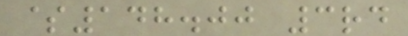$148.00 3rd
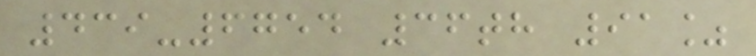439-6754 36th 91%
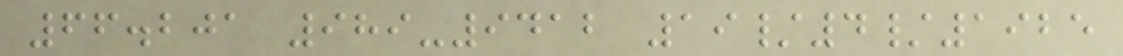66.201 989-9412 19/4/1925
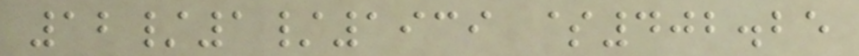12/1/1939 $402.25
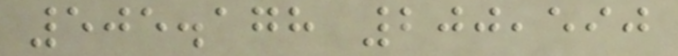505.178 200,590
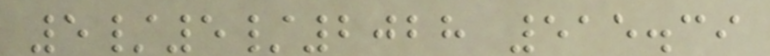5/5/2028 515.39
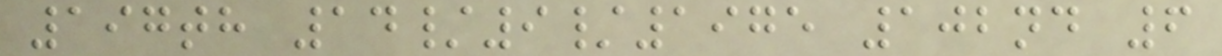197th 14/9/1975 102nd 6
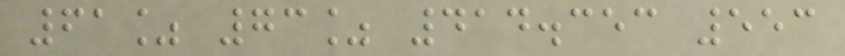61% 73% 414.353 553
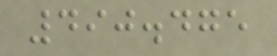490.475
